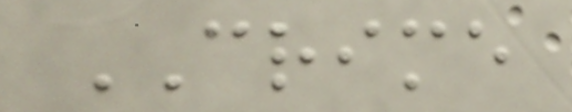CRIME
